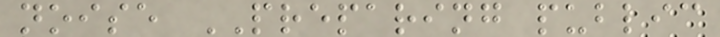noise PREPARING public
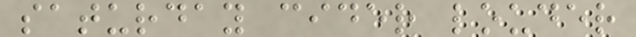saturday cider louder
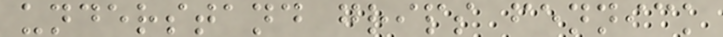understand grips fennick
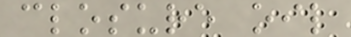closure oil
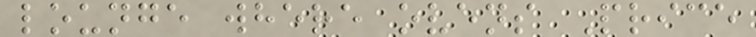lounge where ovens Price
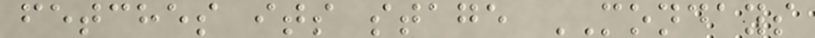fetches its stage MONDAYS
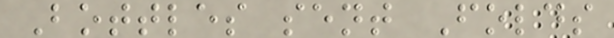Bottles sent Folds
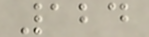124
